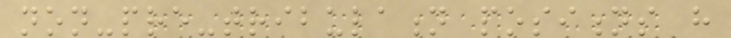non-pre-tribulation positions have
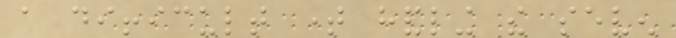a difficult time handling the seven
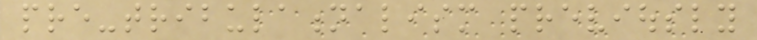pre-tribulationalism previously
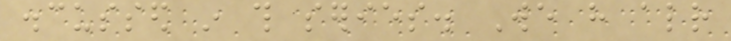discussed in this series. We have already
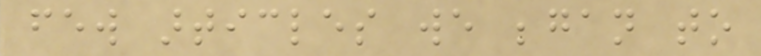few articles we began to
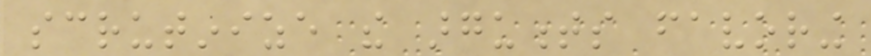scrutinize the arguments favoring
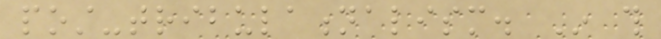post-tribulationalism. In this
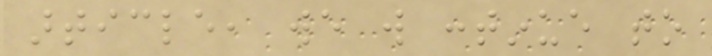article, we will continue to
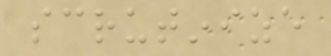scrutinize
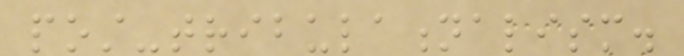post-tribulationalism.
